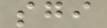sgi
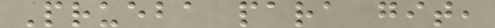Prueba para git,
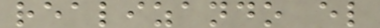realizando el
